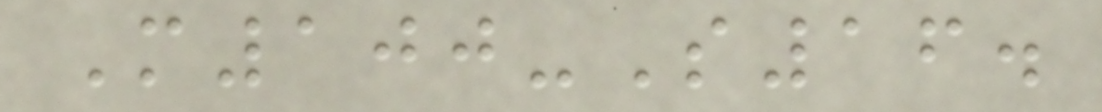M100-S16.
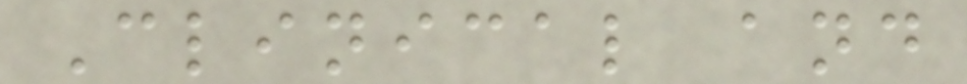Clinical and
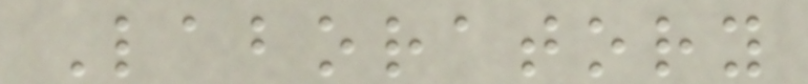Laboratory
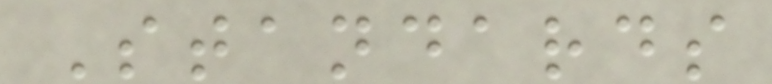Standards
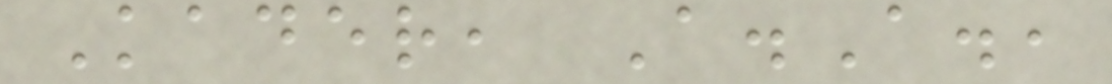Kader, A.A.,
